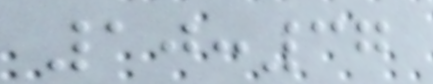10:37
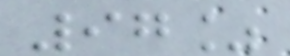97%
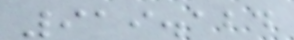919.124
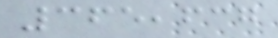365,637
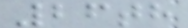26th
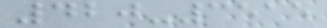420-3515
